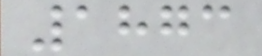1873
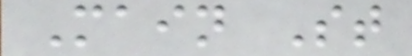Main St
